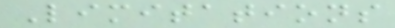Limitations
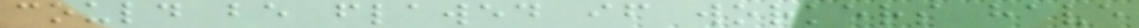could be flawed if workers have
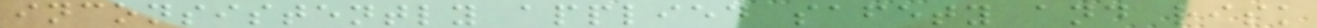inconsistently applied safety and risk
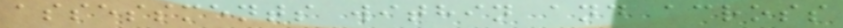assessments within and across
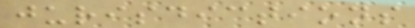jurisdictions
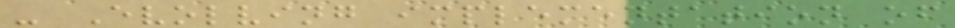- Evolving implementation of
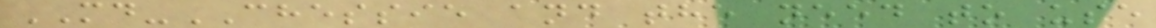MD-CHESSIE and the need to use
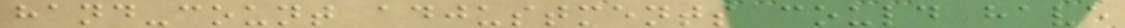hand-count adjustments could have
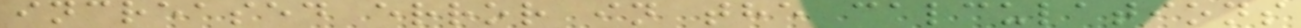increased error in the calculations
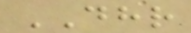DHR
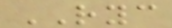RYC
